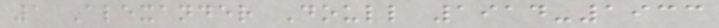1 Alexander Doull 1914-1933
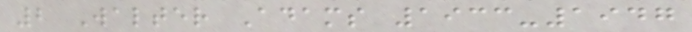2 Walter Adams 1933-1947
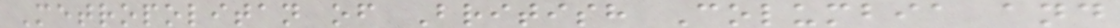Metropolitan of British Columbia and
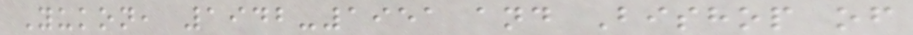Yukon, 1942-1951 and Bishop of
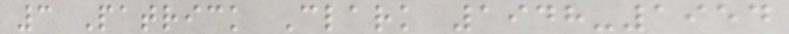3 Patrick Clark 1948-1954
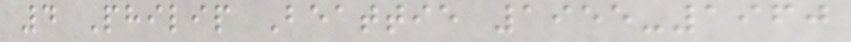4 Philip Beattie 1955-1960
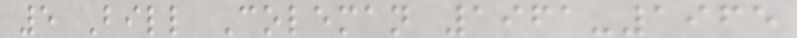5 Bill Coleman 1961-1965
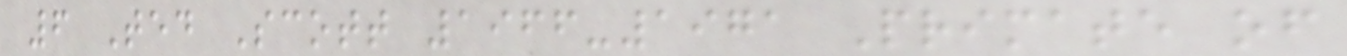6 Ted Scott 1966-1971 Primate of
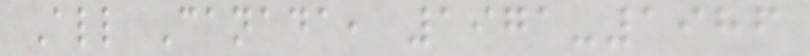All Canada, 1971-1986
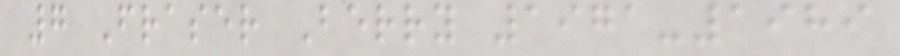7 Fraser Berry 1971-1989
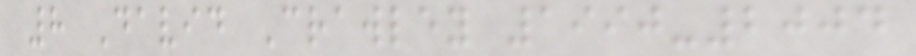8 David Crawley 1990-2004
